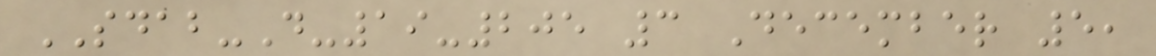SDAB-D-19-205 3 December 5,
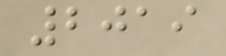2019
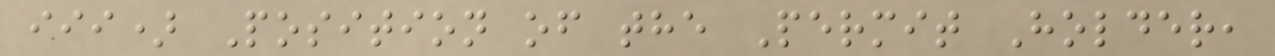iii) Position of the Permit Holder,
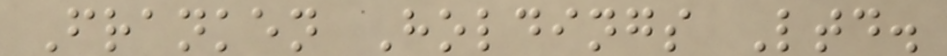Franken Holdings Ltd.
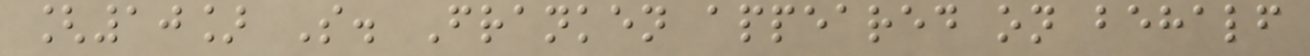[10] S. Franken appeared on behalf
